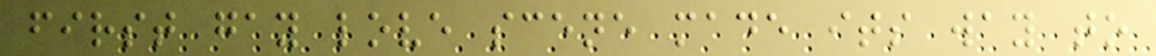first gay love scene made its way to
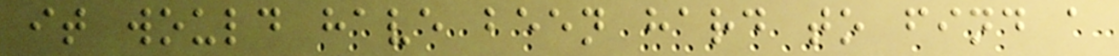it would have been hard to find a
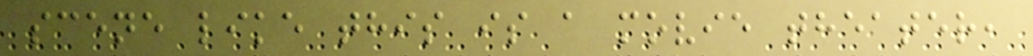scene like this is a movie theater,
